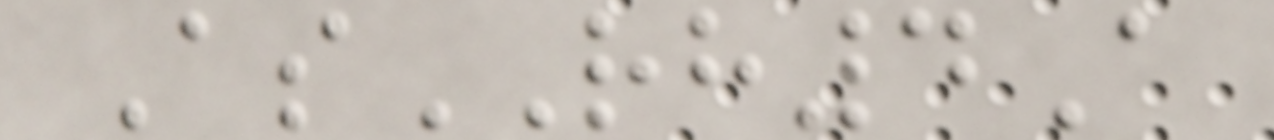AsRH4A
